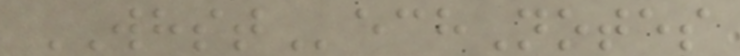WHSTechNotes
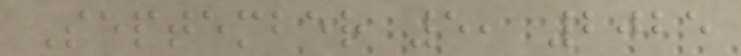September 5, 2025
